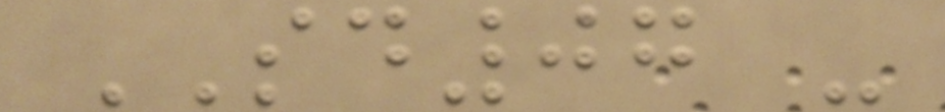SD07 -
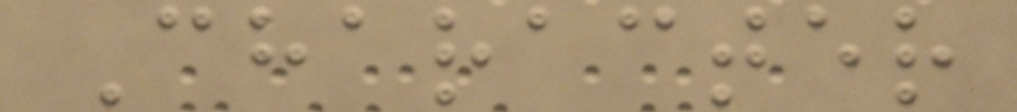Character
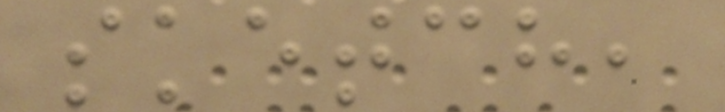sketch,
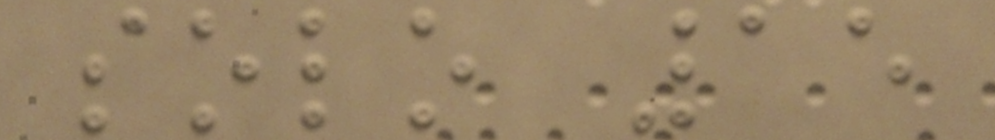solo 15
